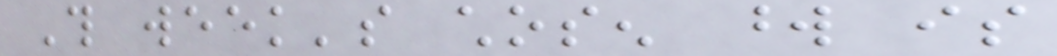This week's chosen word is
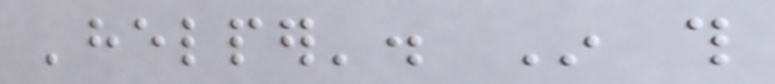'helper'. In this
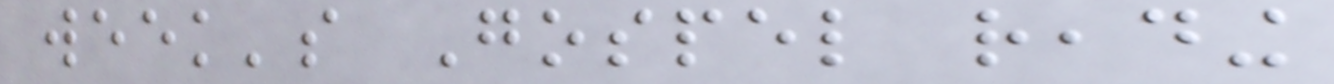week's Gospel reading
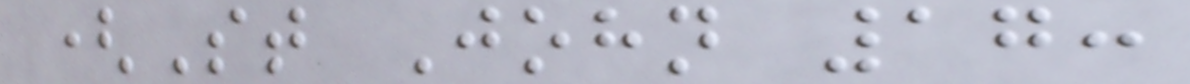(St John 17:
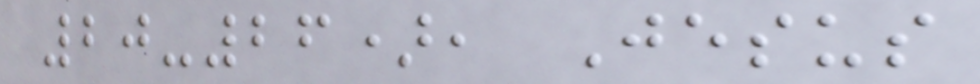20-26), Jesus
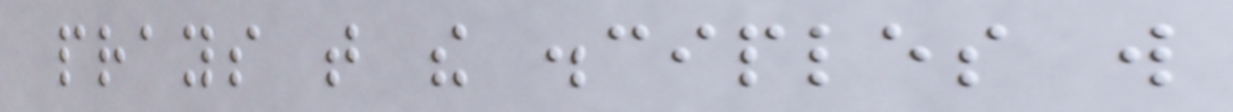prays that the disciples will
